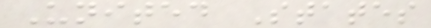United States
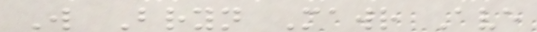W Bryn Mawr Ave
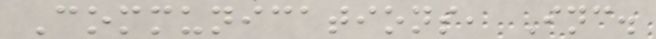Communications, Inc.
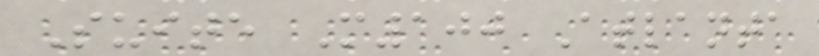Suite M100 Atlanta
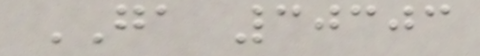GA 30303
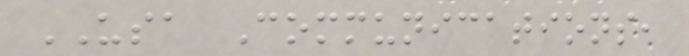USA Communications,
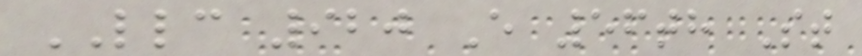LLC 920 E 56th St
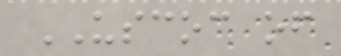USCOC of
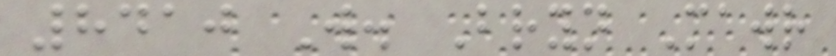8410 W. Bryn Mawr
